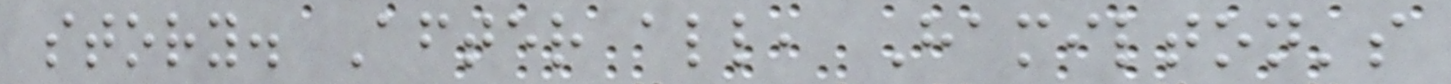story. After all, Hamilton's
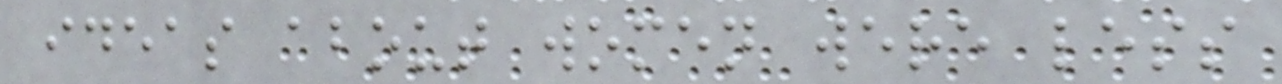ideas about women were less
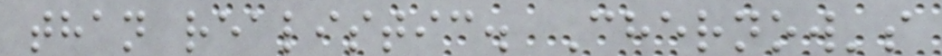than realistic. Chernow's
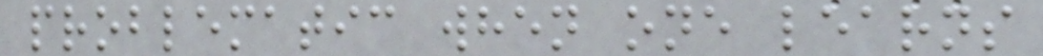problematic when one learns
